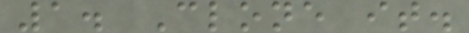1. Clone it.
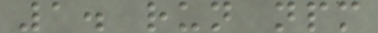1. run npm
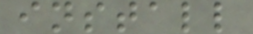install
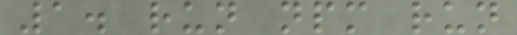1. run npm run
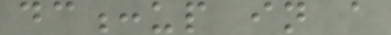dc:up in a
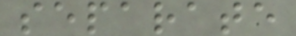separate
